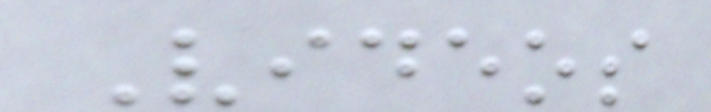Videos
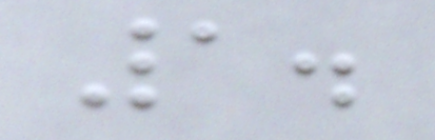1.
